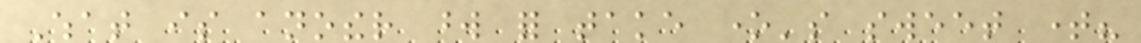What is another word for take one's sweet time?
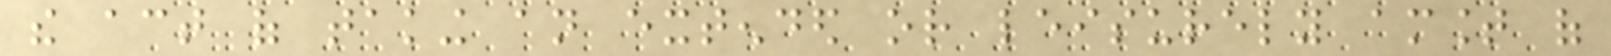the act of taking an extended or leisurely amount of
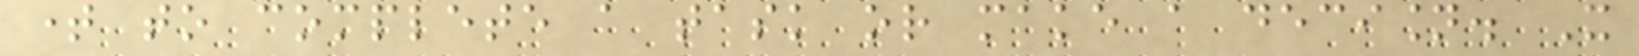time to complete a task or make a decision. It
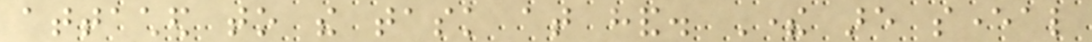attached to the task at hand. There are several
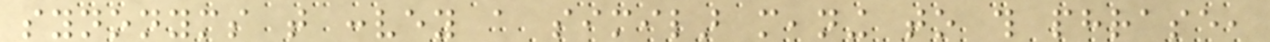synonyms that convey a similar meaning to this phrase,
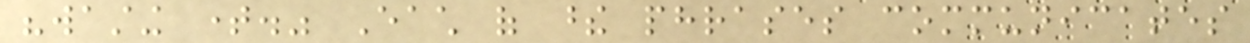"wasting time." Each of these phrases communicates
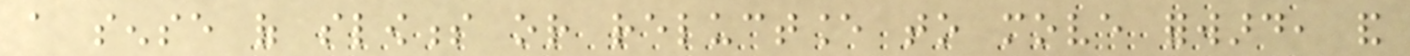a sense of slowness or reluctance to move forward, and
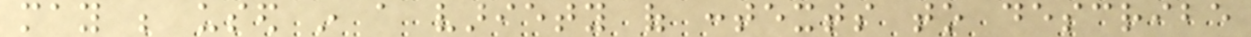may be used in a variety of contexts to describe
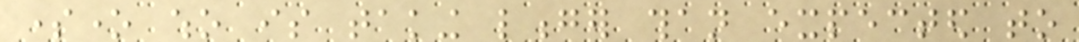someone who is taking longer than expected to
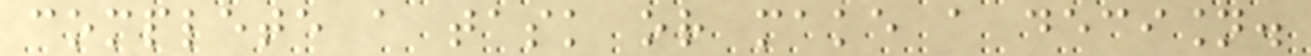complete a task or make a decision.
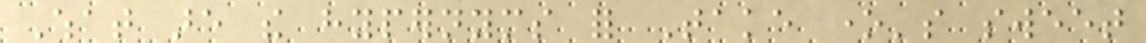What are the hypernyms for Take one's sweet
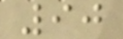90
